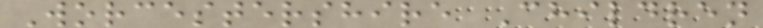Worcestershire Children
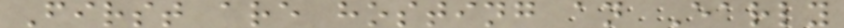First are hosting an Early
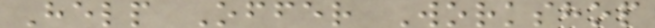Help Offer Workshop
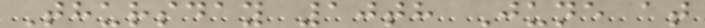Thursday 10th June at
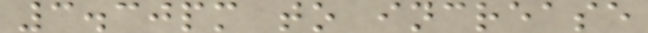3.30pm to increase
